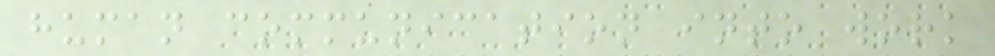human communication into work
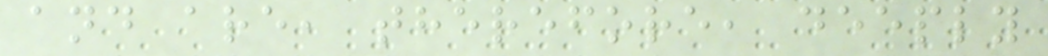and are, therefore, deeply
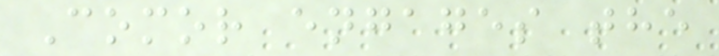Comor engages the
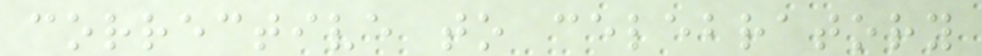corrective to celebratory
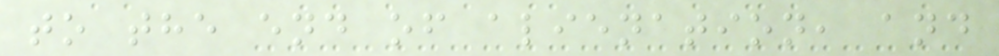to the end of alienation, and
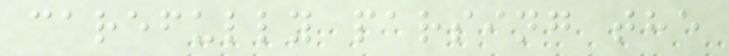carefully parsing the
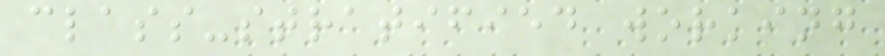class-stratified working
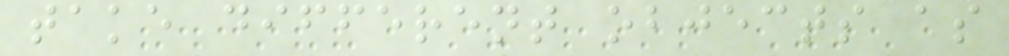take different objects as
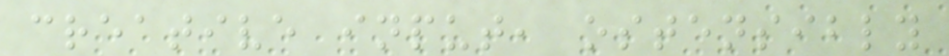creative input, ostensibly
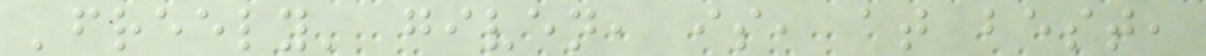'freely' given, is, at best,
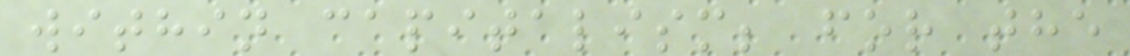within capitalism; for the
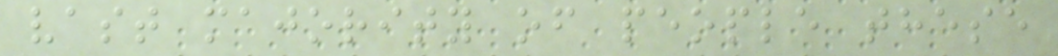vast majority of people these
